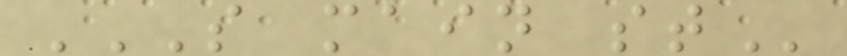S MAIN ST
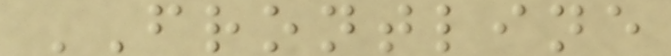FRONTLINE
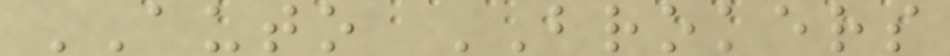AUTO BROKERS
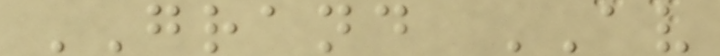GRAND AV
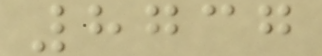8737
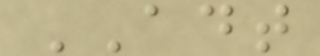ADT
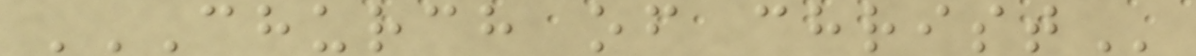CHURCH OF CHRIST
